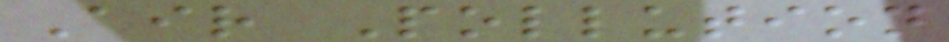Air Pollution
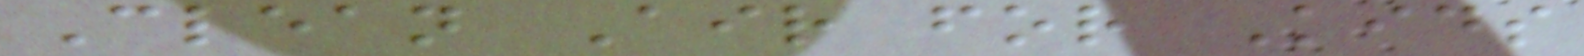Clean Air for Kids
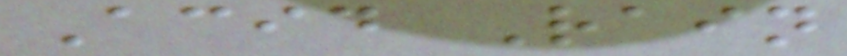Acid Rain
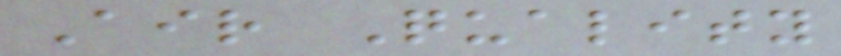Air Quality
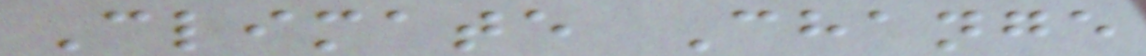Climate Change
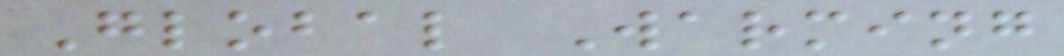Global Warming
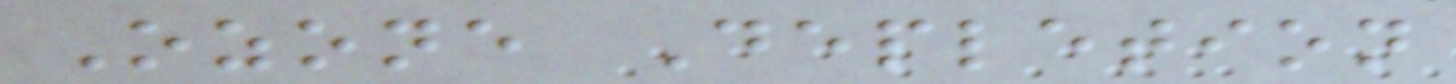Ozone Depletion
